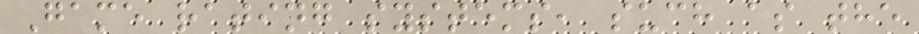Game rating systems, such as the
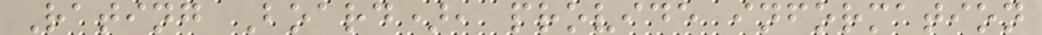Rating Board), provide information
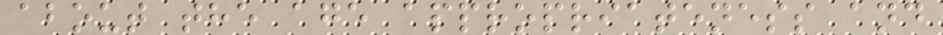about the age appropriateness and
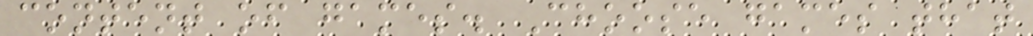content of games. Choose games that
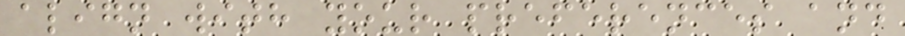align with your preferences and
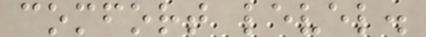comfort level.
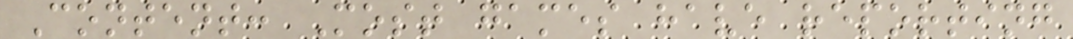Content: Most games have reporting
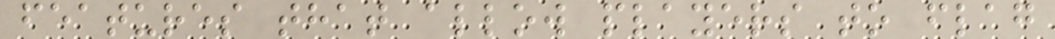features that allow players to flag
